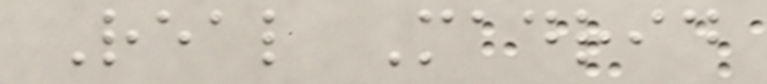Real Madrid
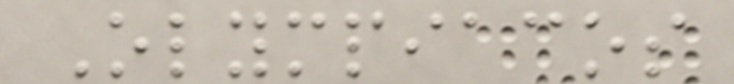Olympiacos
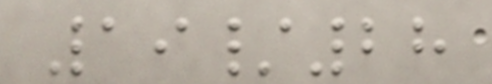19/28
